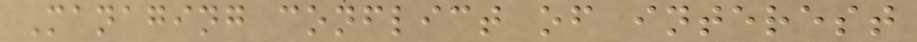Managing conflict of interest
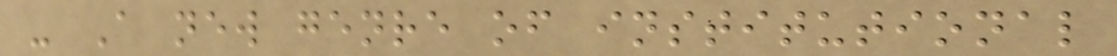- A new genre of institutional
